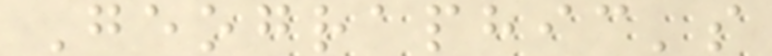Geographic's
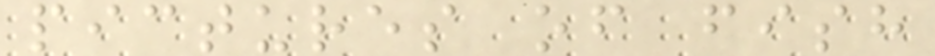pictures of fish
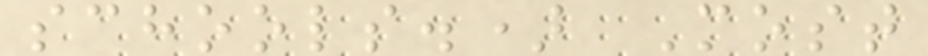schools.) Most
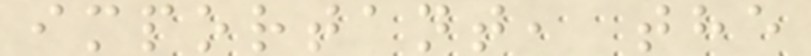important, the
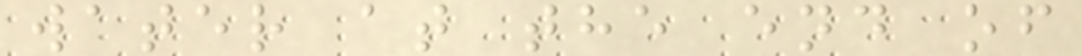water at the end of
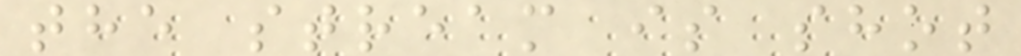the stream is shot
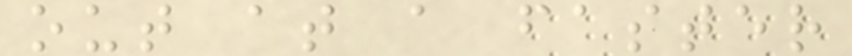out at a faster
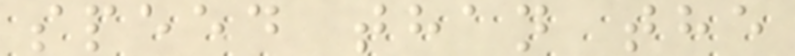speed than the
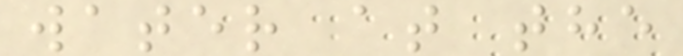water at the
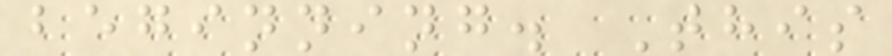beginning. This
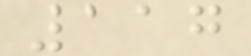117
